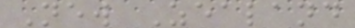New Zealand
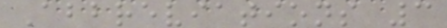Abbreviations 3
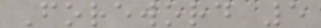Foreword 5
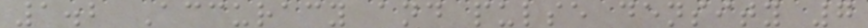1.2 Accuracy and pulse density 7
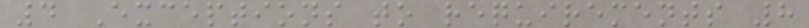4 Exceptions to requirements 8
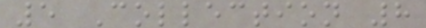5 Collection 8
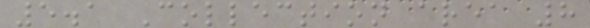5.1 Collection area 8
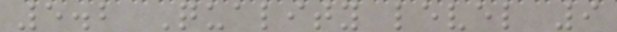5.2 Quality level 9
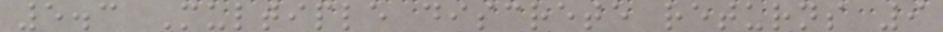5.3 Multiple discrete returns 9
